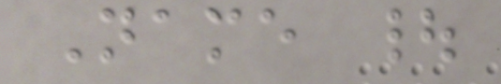Name |
